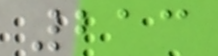213
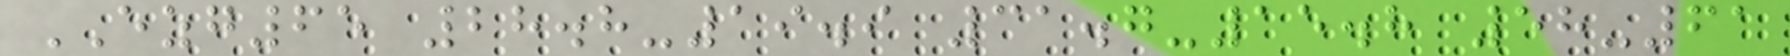EZG65 28.8-19.9 31.7-15.8 58-61
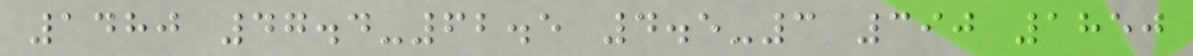1480 47.4-62.5 4.5-3 390 1850
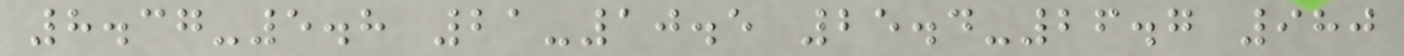8.37-5.8 21-10.5 25.4-26.7 980
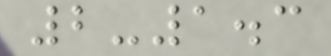2-1.3
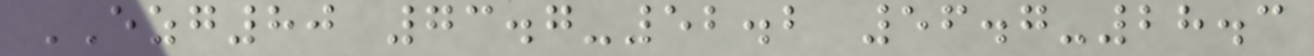EZG80 73.7-52.2 56.7-28.3
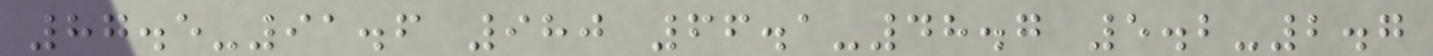87.5-91.6 980 66.1-48.7 5.2-2.7
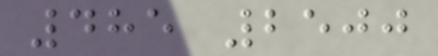485 2500
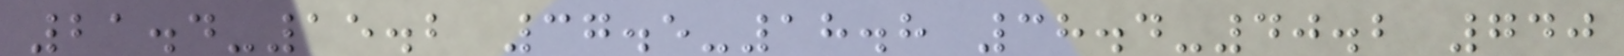21.4-15.2 37.5-18.8 38.4-40.2 740
